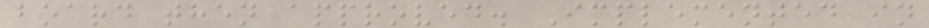board then approved. Implemented in
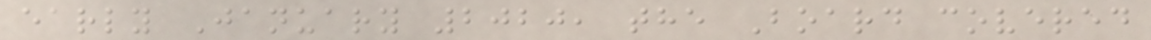early January 2020, the Board covered
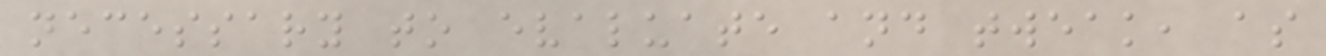necessary to evaluate and tweak, as
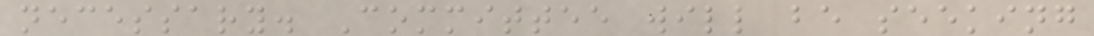necessary. Committee will be seeking
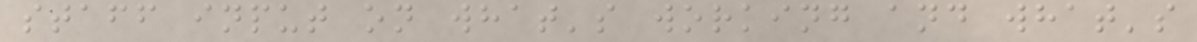staff input on what's working and what's
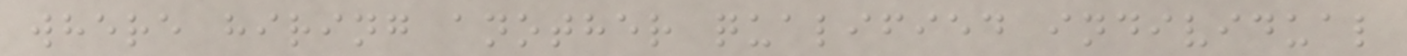where hiring another qualified individual
